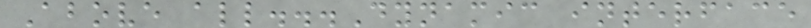Above all...Dynamic interface
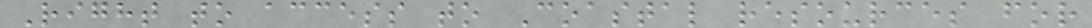Right to access to Coastal resources for
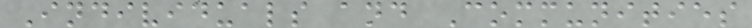Individuals and Communities
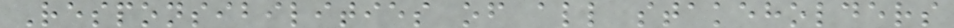Responsibilities of all stakeholders
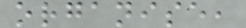organise,
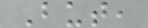But,
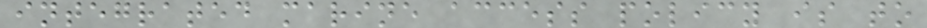integrated marine access policy is to
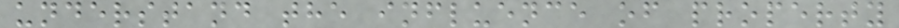understand the influence of property
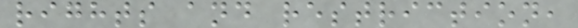rights and restriction,
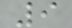9
